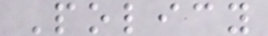Policy
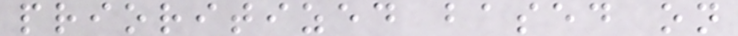prioritized based on
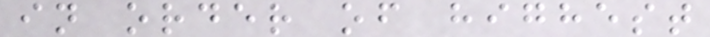in order of highest
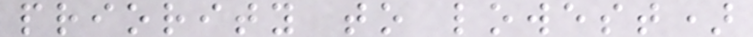priority to lowest)
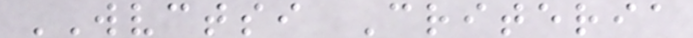WVCTSI Criteria
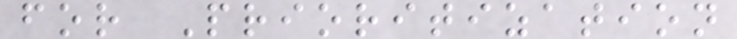for Prioritization
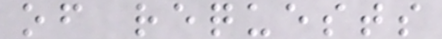of requests
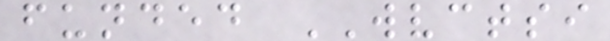funded WVCTSI
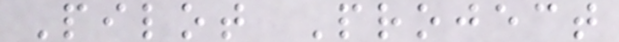Pilot Project
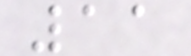11
